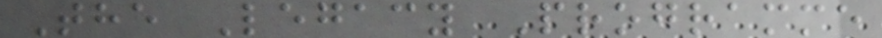The Legacy Programme
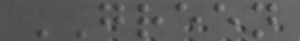GREEN
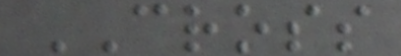CROSS
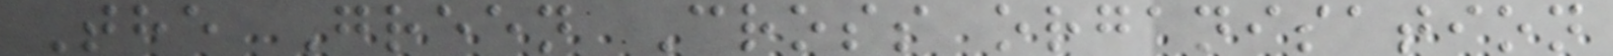The Green Cross organisation
